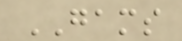GAMS
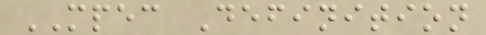MPEC Definition
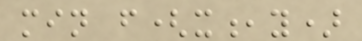min f(x,y)
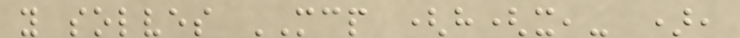y solves MCP (h(x,- ),
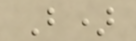B)
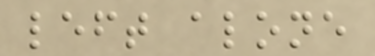left alone
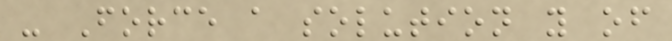- Force a solution y of
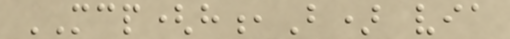MCP(h,B) via
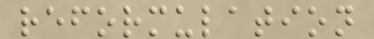reformulation
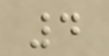4
